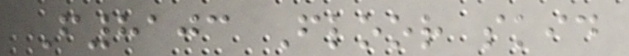F8103 Floor skid
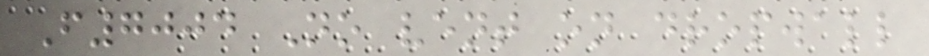F7004 No vent on dropwall
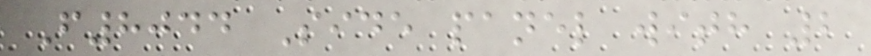F8044 Side panel with 2
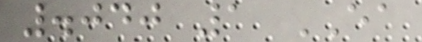.040 1 EA
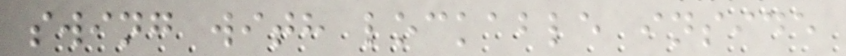swing with lockable inside
